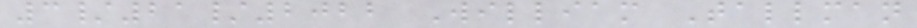3/21/2022 William Tallman
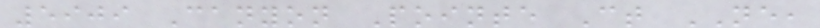5909 Canyon Pointe Ct NE,
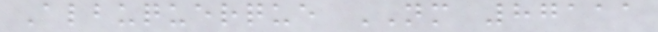Albuquerque NM 87111
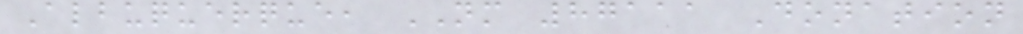Albuquerque, NM 87111 Donation
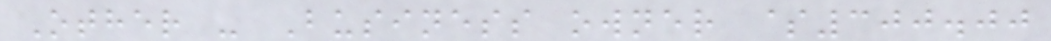Other - Business owner $300.00
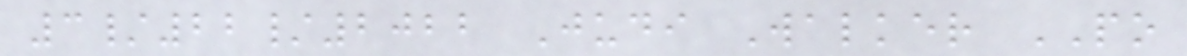3/22/2022 Judi Walker PO
